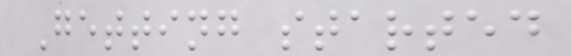Getting started
